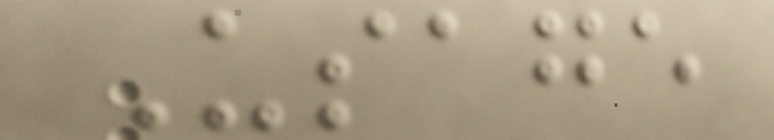Usage
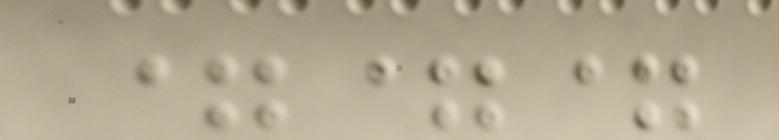===
